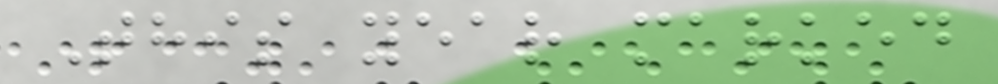This year marked
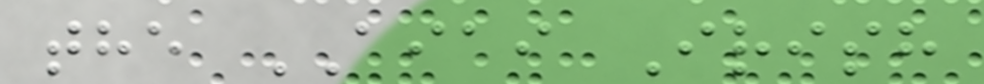the AIAI Irish
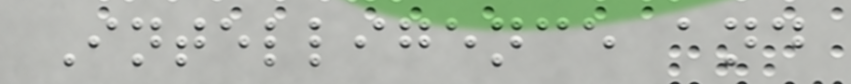Intelligence and
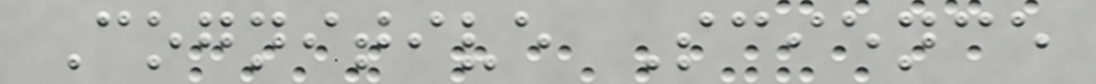Cognitive Science
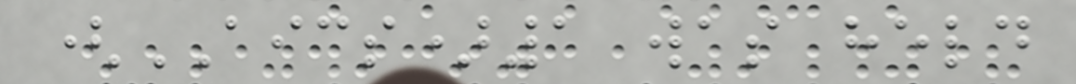(AICS)1 was held
